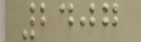2407
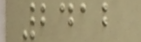2412
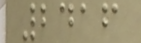2416
